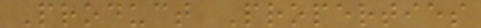Product Properties
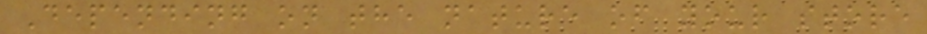Depending on the nature of your store
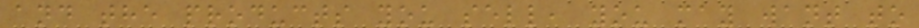and the products you sell, you may want to
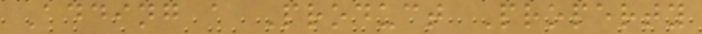Adding a Product Property
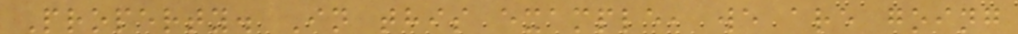Property. In this example, we are going
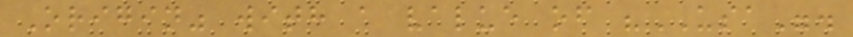Origin" with a value of "USA".
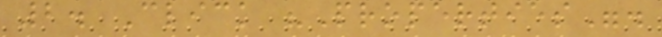2. Click "Properties".
